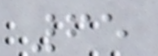65
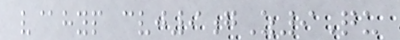v@hyp cvj9gZ9Qu
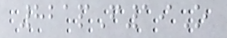821pF19O
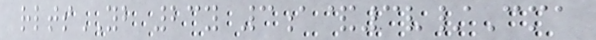rltsYB 23y 3a&3v/Cma
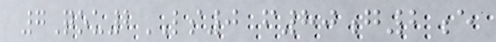7Qou2LS0 f80g2e
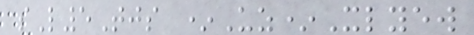sL5Tjs *Uz*Xlyew
